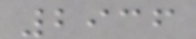2936
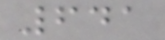641
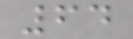64
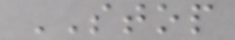STOP
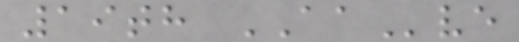19th AAve
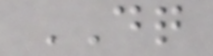DQ
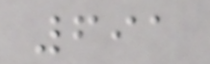691
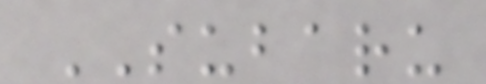SUBARU
